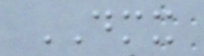DMX
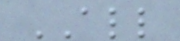ALL
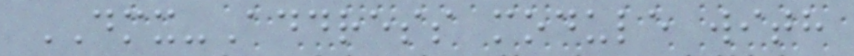DMX-Address module with
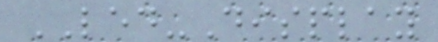LED-Display
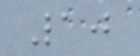10
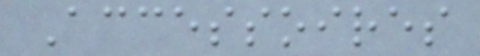Accessoires
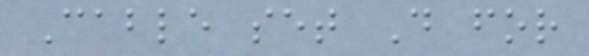Cable set D for
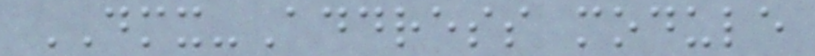DMX-Address module
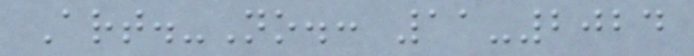Art.-No.: 11-2024
